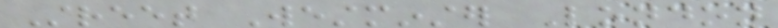Street Westminster London
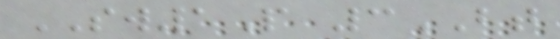SW1P 3BT
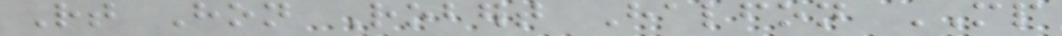Rt Hon Robert Halfon MP
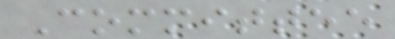Committee
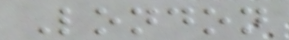London
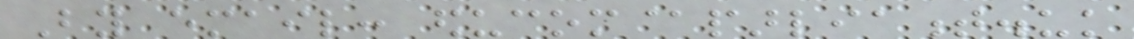By email: educom@parliament.uk
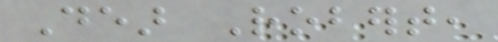Dear Robert,
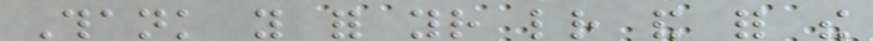Thank you for your letter and for the
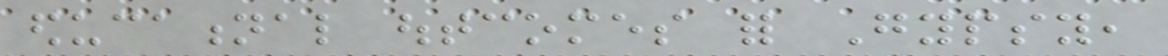educational outcomes for Gypsy,
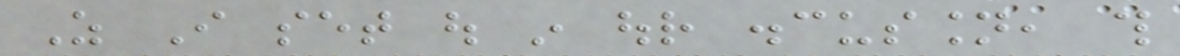As I set out in our discussion, this
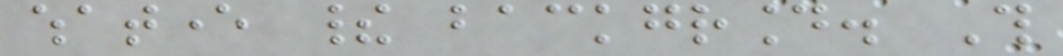whatever their background. This
